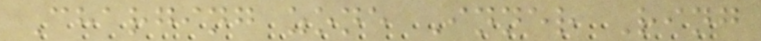Charging zone Inner Ring
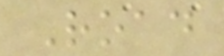Road
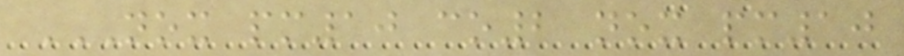NOX PM10 CO2 NOX PM10
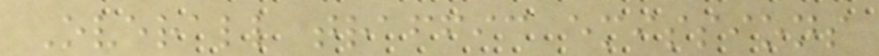Overall traffic emissions
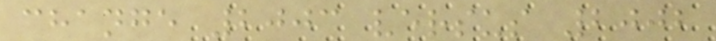change 2003 versus 2002
